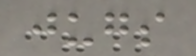jugs
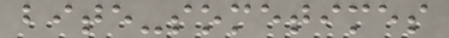bite-sometimes
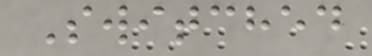Switched
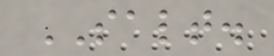SALT.
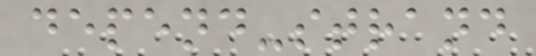depend-strand
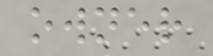owner
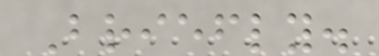Briefly.
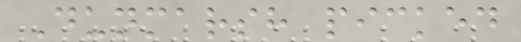Dunmarsh picked
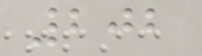202
